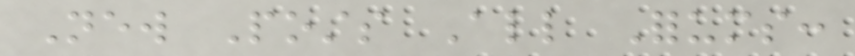New Posts All Forums:
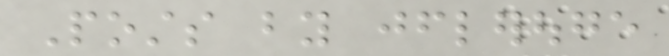Posts by jflerouge
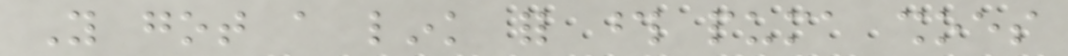You got a link for those puma shoes
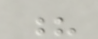?
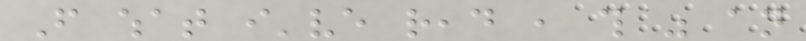From what i've read , this was an
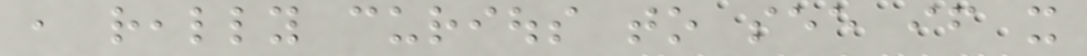, really curious to see if it
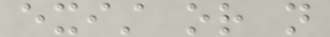exist or not
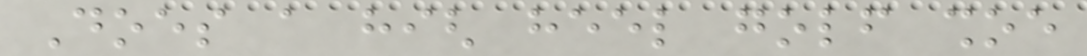Does a high heel golf shoe
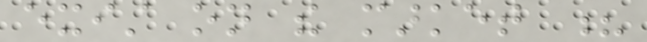exist on the market ?
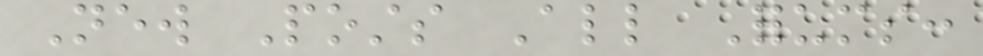New Posts All Forums:
